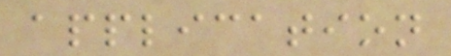application
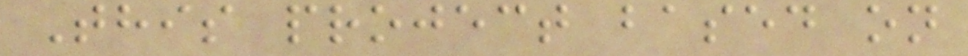This project based on
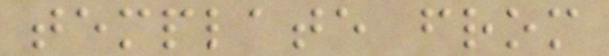template from
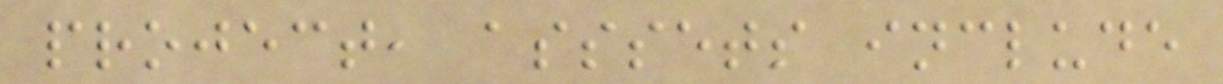project, asssets include
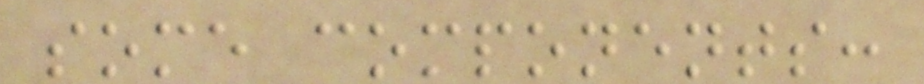some components:
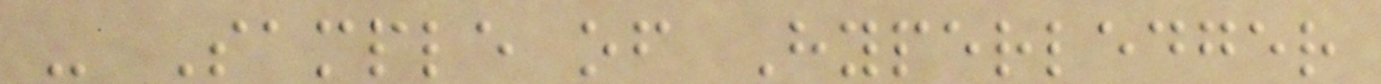- Sample of Hyperledger
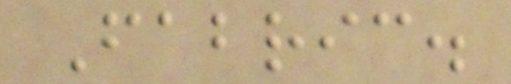Fabric.
